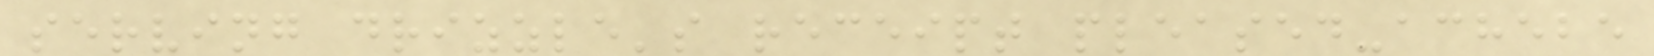serving drizzle's receipt pleased-achebe
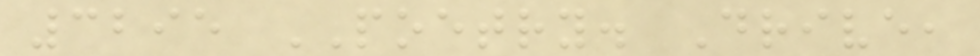3295 POETRY. Drive,
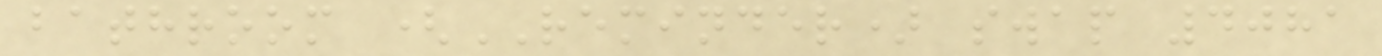bathroom (REMINDER) swap 4081
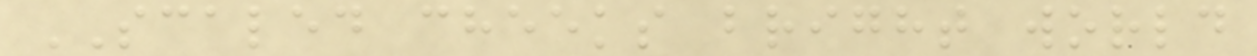SCALED cheeks bright world
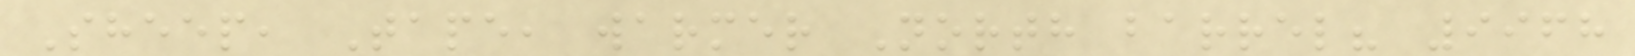Sheep, Tape, warmer North barrel? 9968
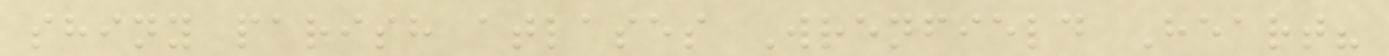shiny parish atlases Wrenfield Heart?
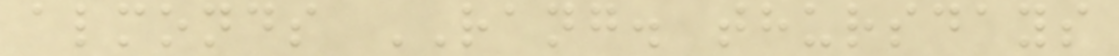almonds RANG. thursdays
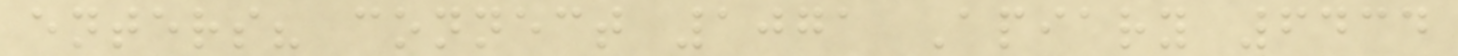enters? connect 1071 Apiary 6434
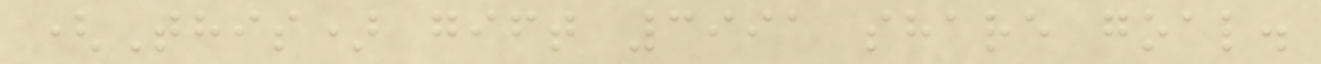(This) gift 3991 share goal.
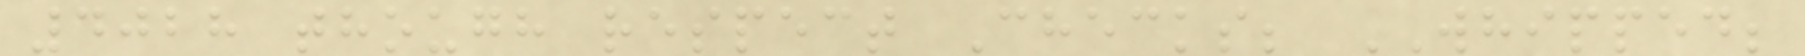4028 though respect Checks; WHIPPED;
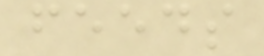feeds
